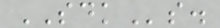SDKs.
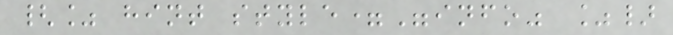{% hint style="info" %}
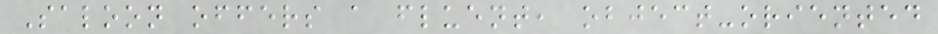Saloon offers a fluent, object-oriented
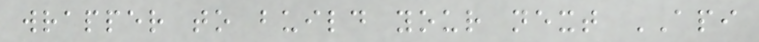wrapper to build your next API
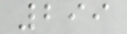299
